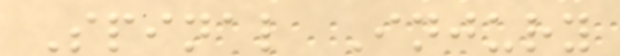Spinal Injury
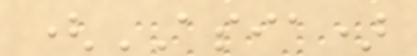(ASIA)
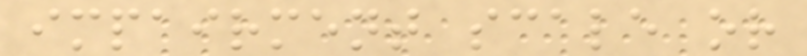impairment scale or
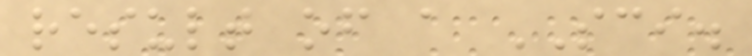result of a SCI.
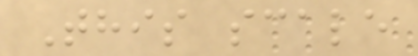This scale
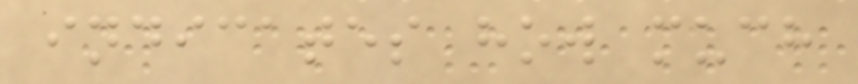indicates how much
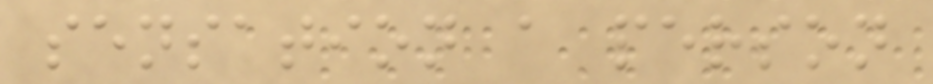sensation a person
